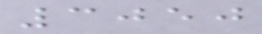3050
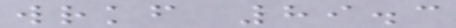wrkf 89.3
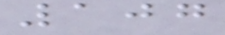107
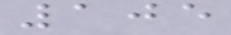105
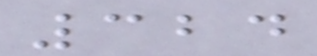324
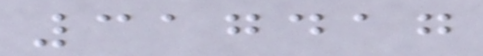317417
